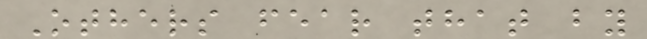Others fear that by
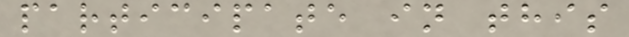participate in this
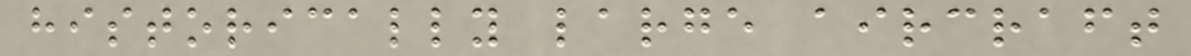historically large aircraft
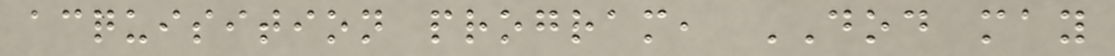acquisition program, DOD may
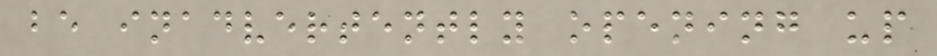be inadvertently opening up
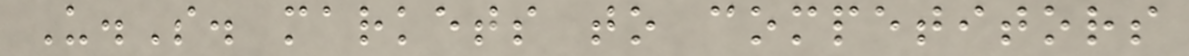U.S. markets to competitors
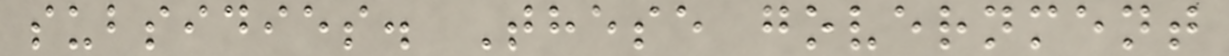subsidies. These government
